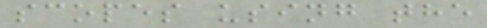scopes using the
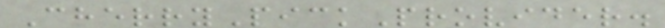CherryPickProvider.
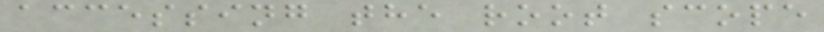accessing the root scope
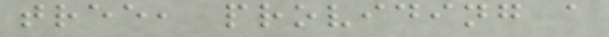tree, providing a
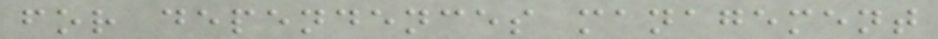for dependences management
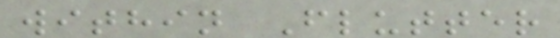within Flutter
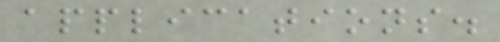applications.
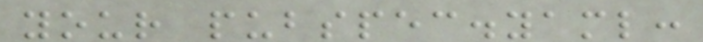your pubspec.yaml:
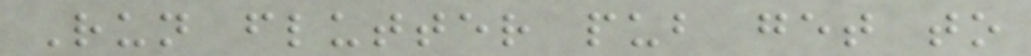Run flutter pub get to
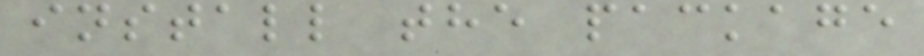install the package
